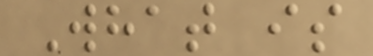What is
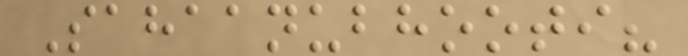Sahaanubhooti?
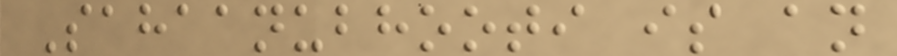Sahaanubhooti is an
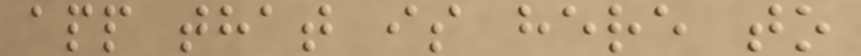app that is here to
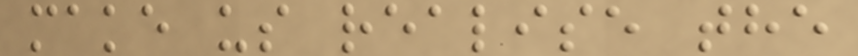make us realise the
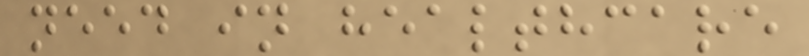need in healthcare
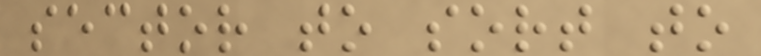sector to sort to
